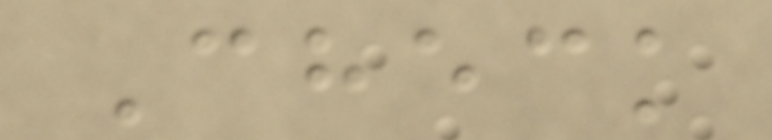Check
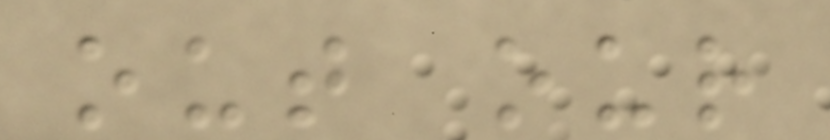out our
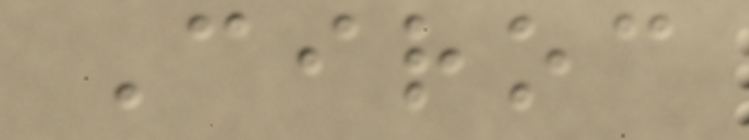Ciroc
